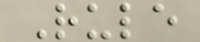Rule
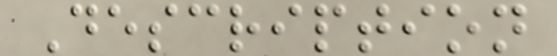Description
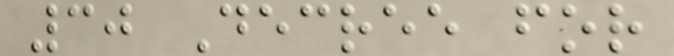30 Decree for
